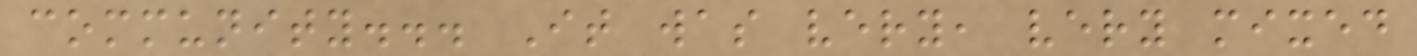community... It was very, very mixed
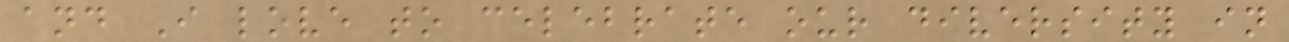and I love to celebrate our diversity in
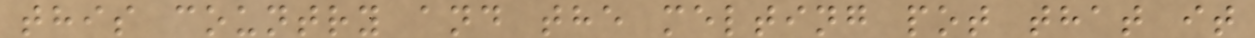this country and the melting pot that it
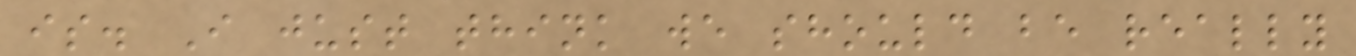is. I just think we should be really
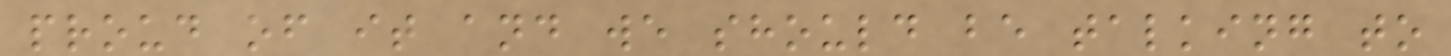proud of it and we should be talking to
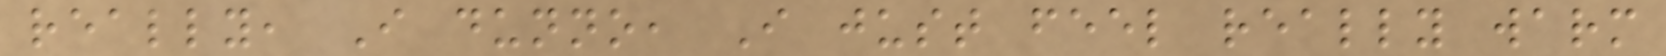really, I dunno, I just feel really warm
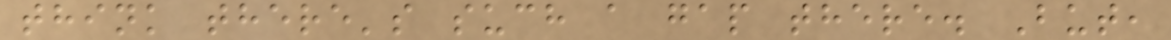think there's such a gap there. But,
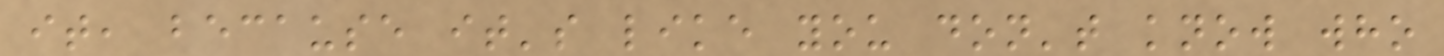it, because it's like you don't know who
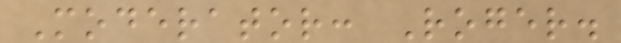Moderator: Roger.
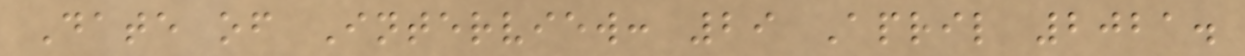Date of Interview: 29 April 2021.
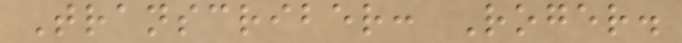Transcriber: Roger.
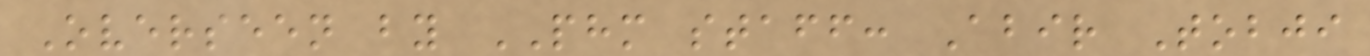Overseen by PHM staff: Abir Tobji
